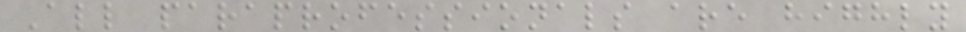All paraprofessionals are highly
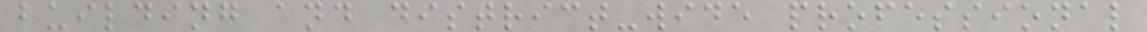building and district-wide professional
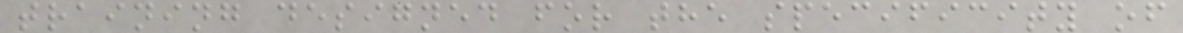training designed for the specificity of
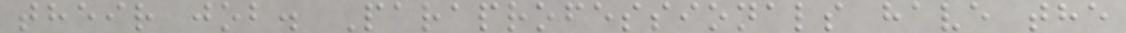their job. Paraprofessionals have the
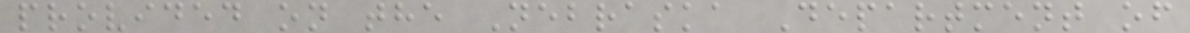provided on the Nebraska Department of
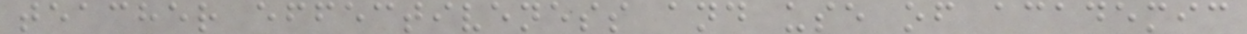teacher effectiveness and use of academic
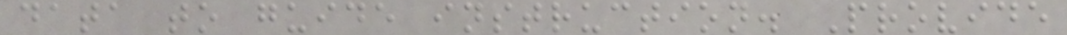data to guide instruction. Provide
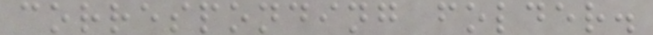corresponding folder.
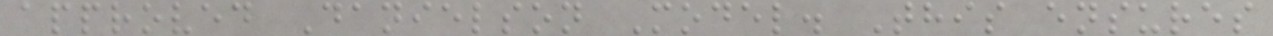approved Danielson Model. This ensures
